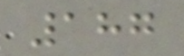187
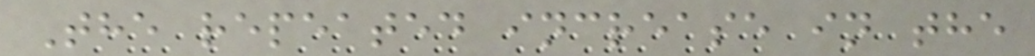The repeated increase in the
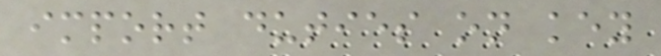import duties on key
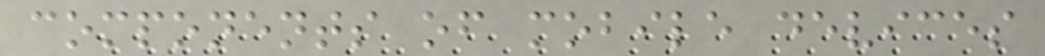components of mobile devices
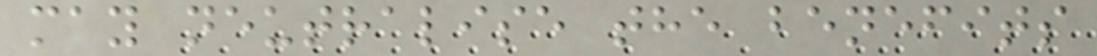may neutralise the benefits
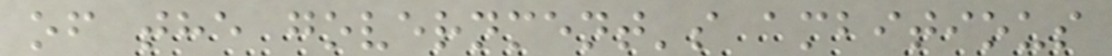of the government's ambitious
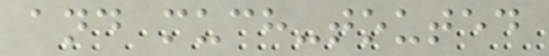and much-touted
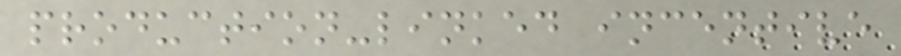production-linked incentive
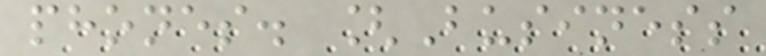phones. [Business
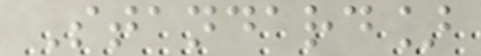Standard]
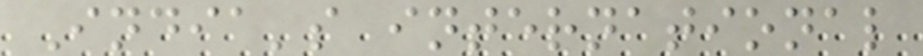India's international
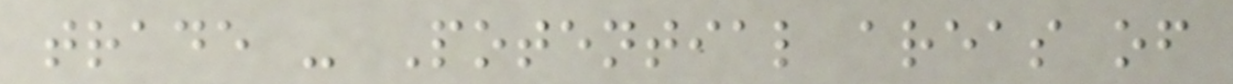trade - Potential areas of
